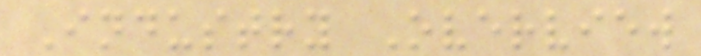Industry Overview
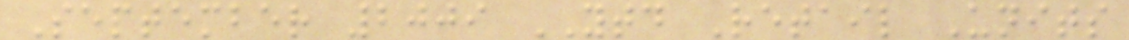September 2009 YTD Retail Units
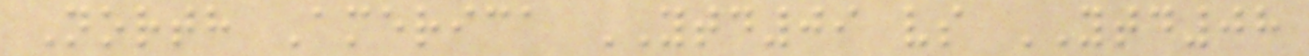North America YTD09 vs YTD08
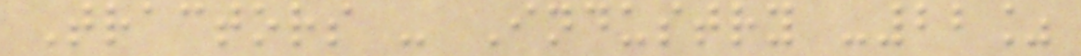Tractors - Industry -22%
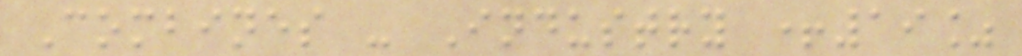Combines - Industry +19%
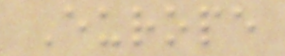Europe
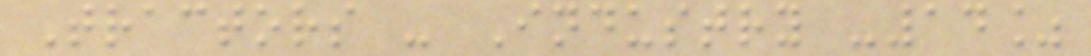Tractors - Industry -14%
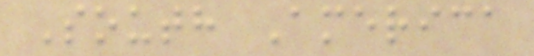South America
